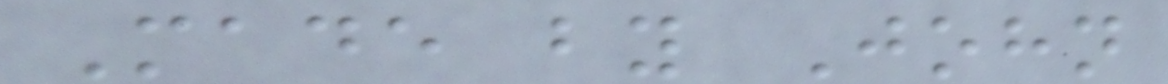Made by John
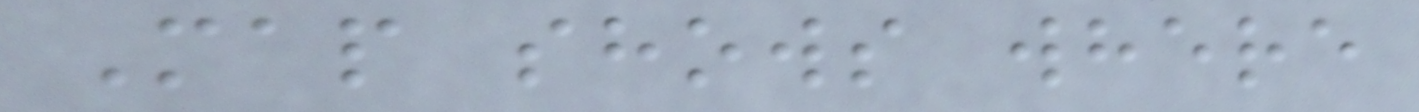Map shows where
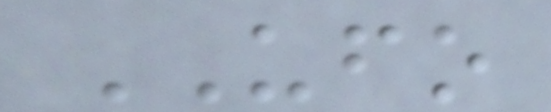UFO
